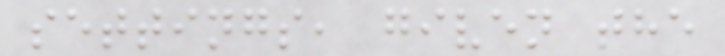settings, given the
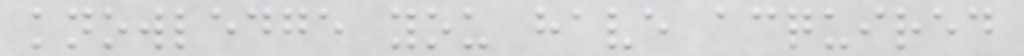knowledge you have acquired
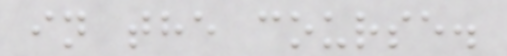in the course.
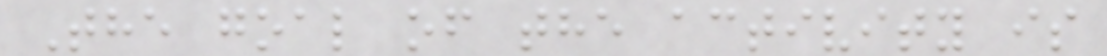The goal of the activity is
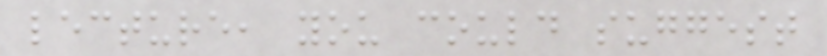lecture, you could suggest
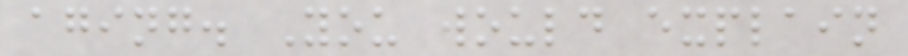aging. You would explain
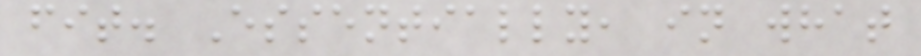fit. Essentially, in what
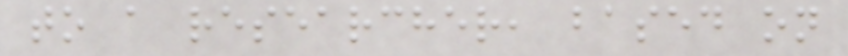to a researcher, based on
